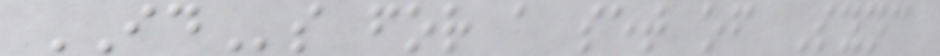IDs for a set of Sync
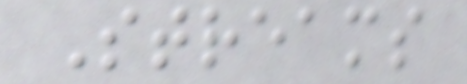Streams
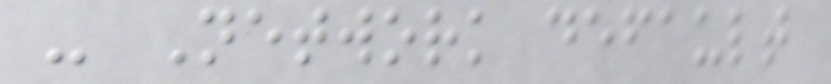- Network default
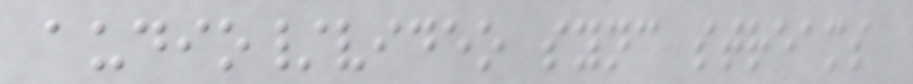audio/video sync streams
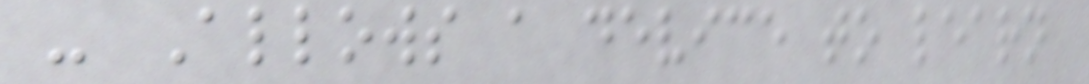- Allows a device to learn
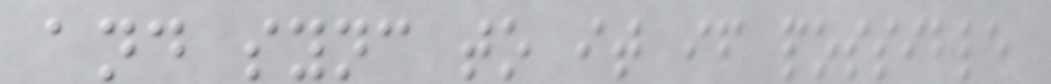and sync to it if possible
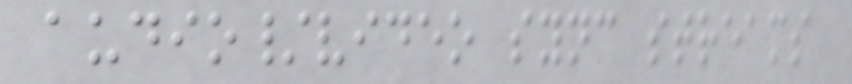audio/video sync streams
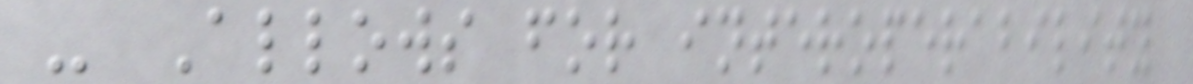- Allows for interoperability
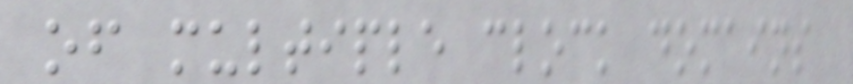of multiple clock domains
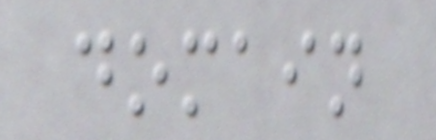domain
